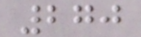270
